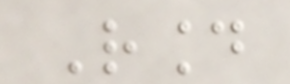Round
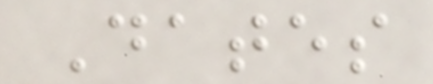Dates
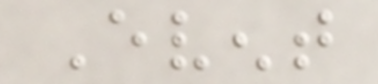Event
